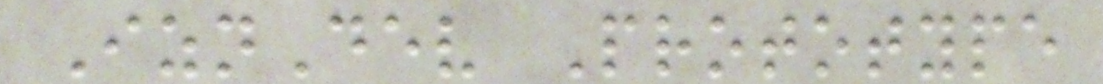IznDev Prototype
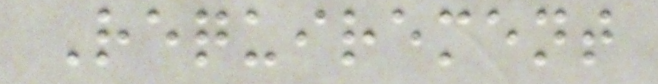Requirement
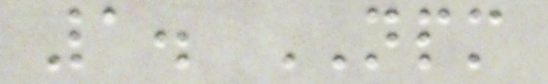1. NPM
